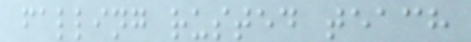falling rusted teach
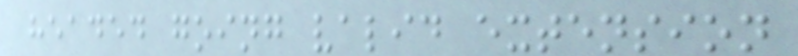headed going valid extension
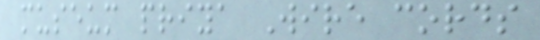museum priya Wire cords
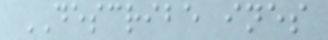DESCRIBE ines
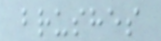brushes
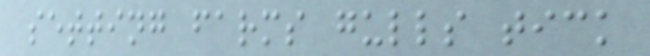setting farms gulls tick
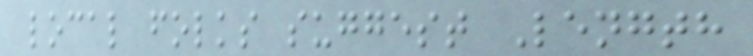local folks suggest Length
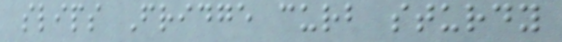slips Fridge curb sturdy
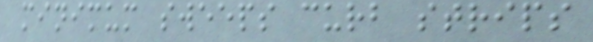minimum sweeps curb strips
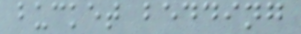bucket bedding
